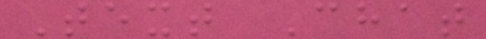Text Chat
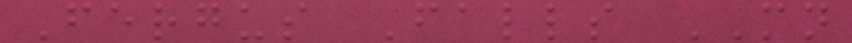Fergus Falls MN
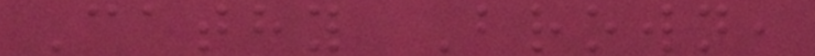Cathy Brown,
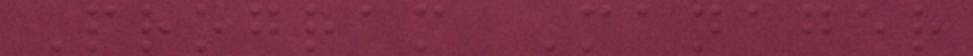Program Manager
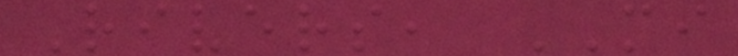Rivers, MI
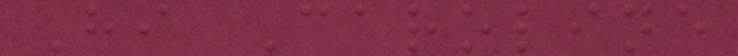Hi Caroline
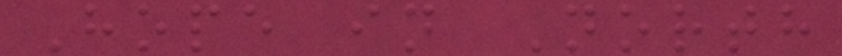Hope in North
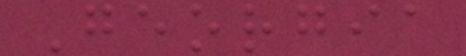Georgia
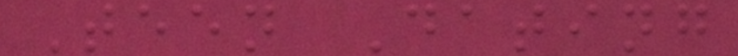Teen Dating
